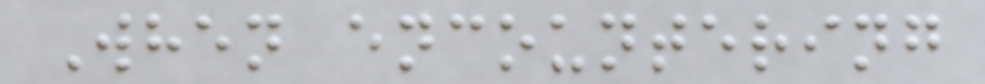When encountering
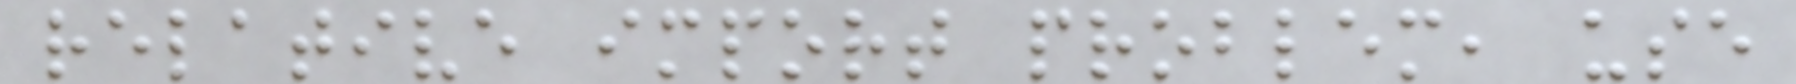relative import problem, use
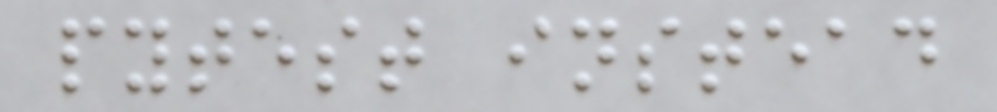pytest instead
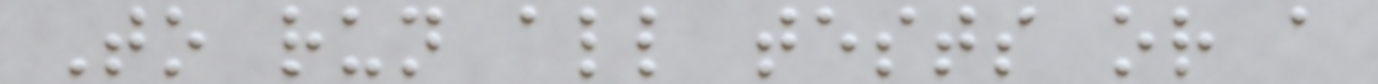To run all tests or a
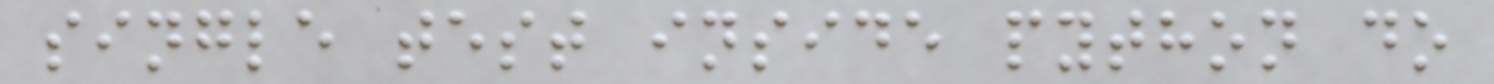single test inside python do
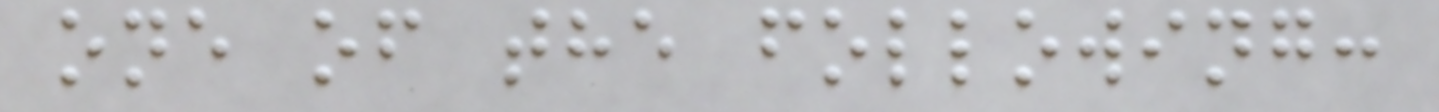one of the following:
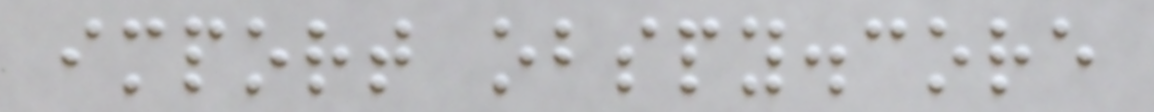import obspy.core
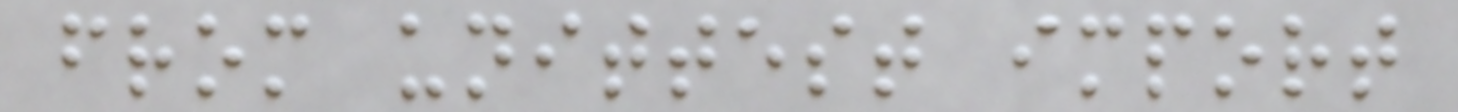from unittest import
